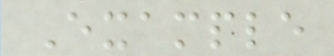Example
